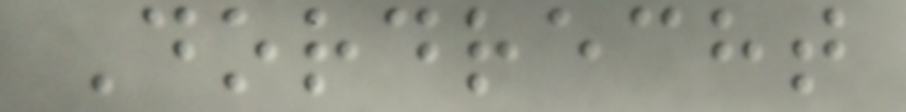Dordrecht
